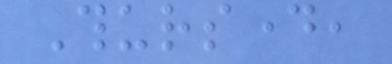Thursday,
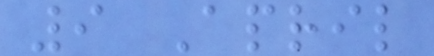9 April
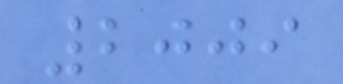2009
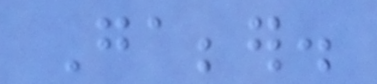Gabber.
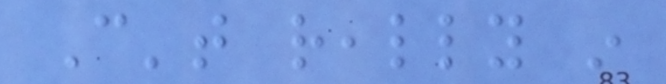Can't really in
